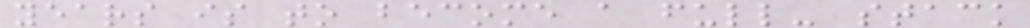years is to become a full- stack
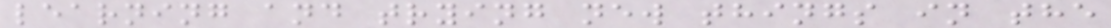learning and trying new things in the
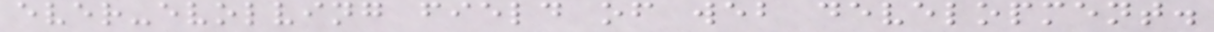ever-evolving field of web development.
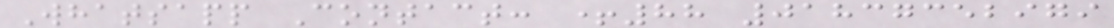Whatsapp Contact: +88 01837352979
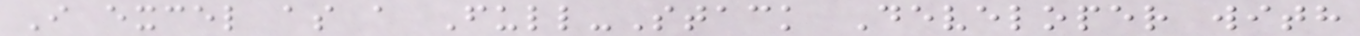I excel as a Full-Stack Developer with
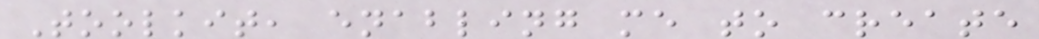Toolkit, enabling me to create
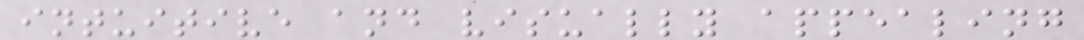intuitive and visually appealing
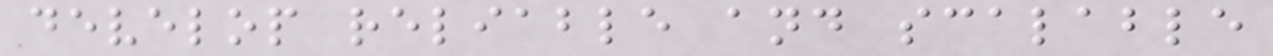develop reliable and scalable
